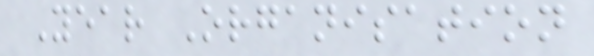Year Organisation
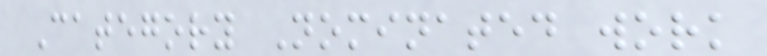Category Nominated work
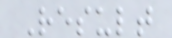Result
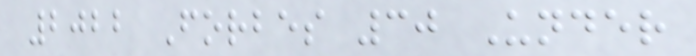2022 Forbes 30 Under
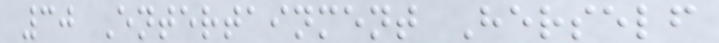30 Entertainment Herself
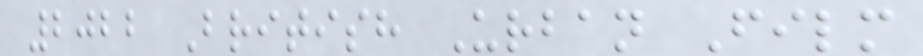2022 British Urban Film
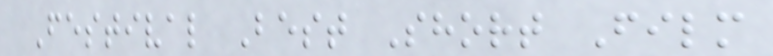Festival Best Short Film
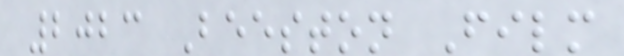2023 Beeston Film
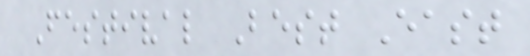Festival Best East
